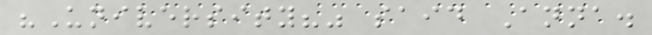"University?" said Anna.
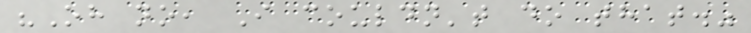"Oh no, I couldn't do that."
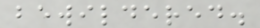bewildered.
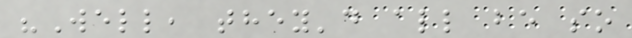"Well, they'd all be so
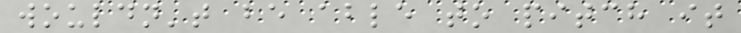wouldn't be able to pitch it
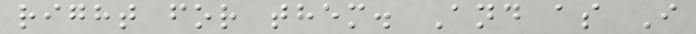right for them. And as I
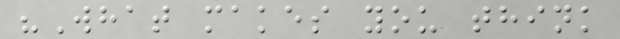"What makes you think
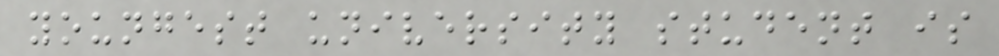youngest university student is
